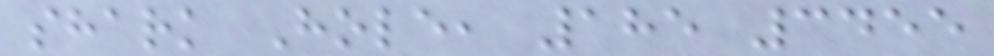shark Hole, 185 3455
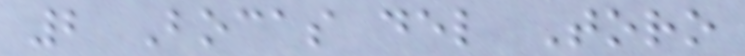2 Bocas del Toro
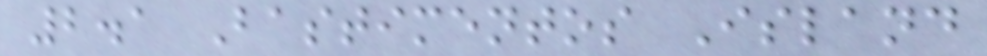2.1 Bastimentos Island
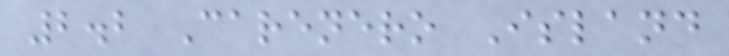2.2 Carenero Island
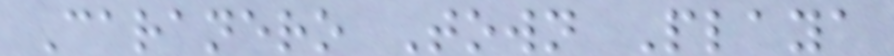Caranero Town Playa
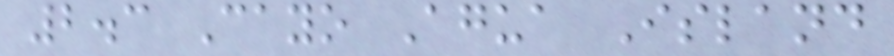2.3 Cayo Agua Island
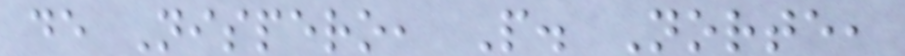de Nispero, P. Norte,
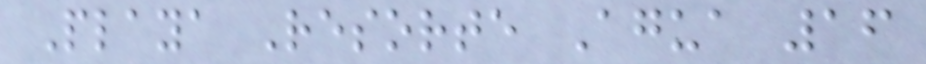Playa Resorte Agua 16
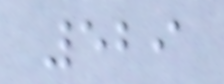529
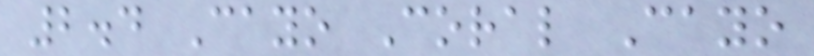2.4 Cayo Coral Cayo
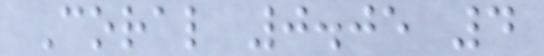Coral 0.05 4
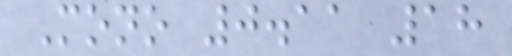Mono 0.11 18
